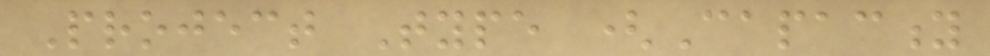Project Type (Capacity
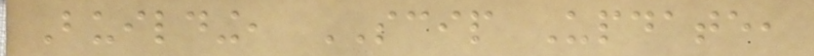Building, SCIP Update,
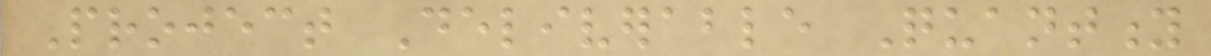Project Deliverable Quantity
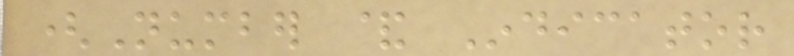(Number & Indicator
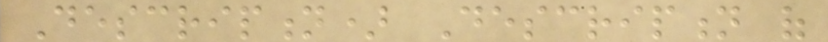Description) Description of
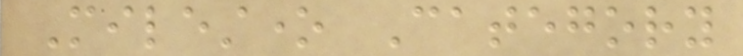Milestone Category
